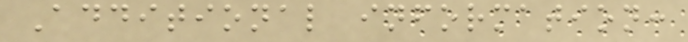Additional information:
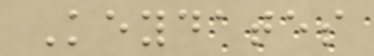Keydates
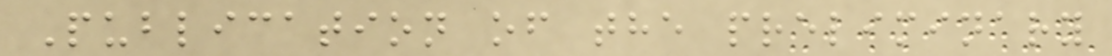Publication of the preliminary
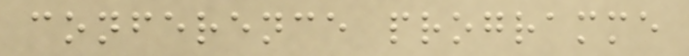conference programme
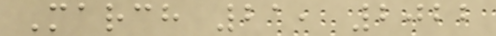March 21, 2022
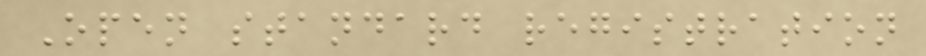Open standard registration
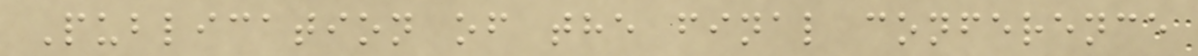Publication of the final conference
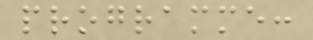programme:
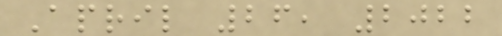April 26, 2022
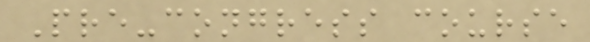Pre-congress course
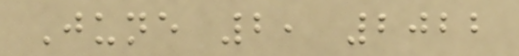June 2, 2022
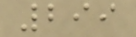299
